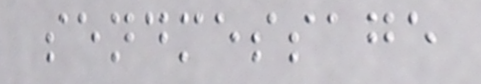sendmessage
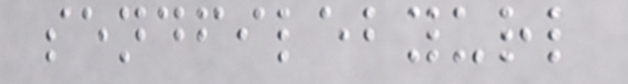sendfilebyurl
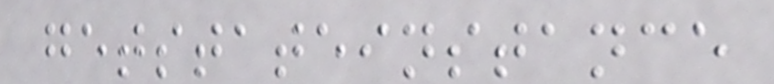getstateinstance
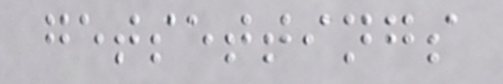getsettings
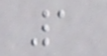1
